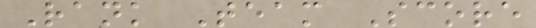Rank Team Score
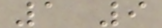1 9
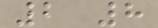2 8
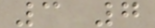3 7
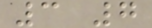3 7
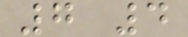7 4
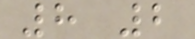8 2
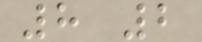8 2
